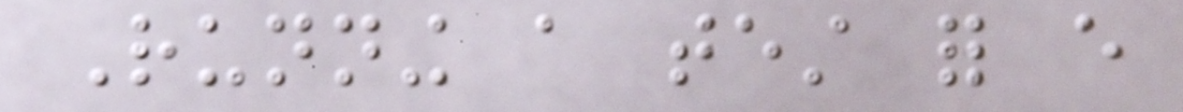Running a test for every
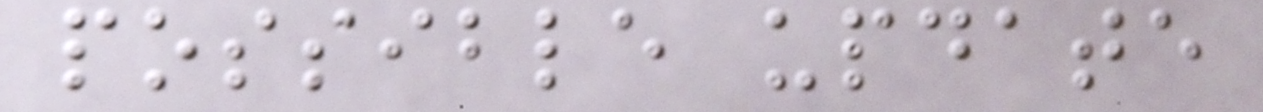possible update
